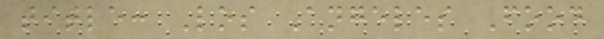title: Los Angeles Food
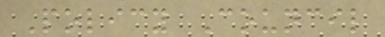Policy Council
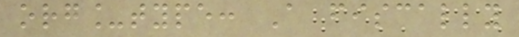org_type: A fiscally
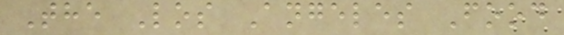The Los Angeles Food
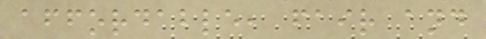affordable, fair and
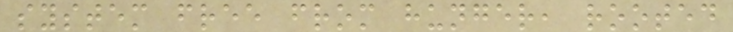system free from hunger, rooted
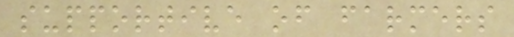supportive of farmers
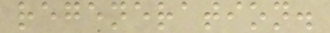regeneration.
